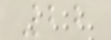22
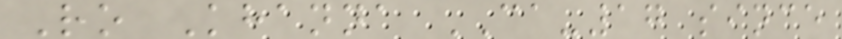Ro Khanna CA-17 since
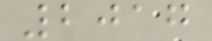2017
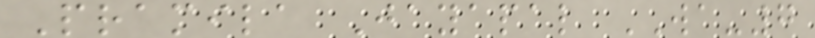Pramila Jayapal WA-7
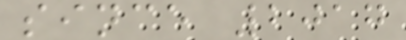since 2017
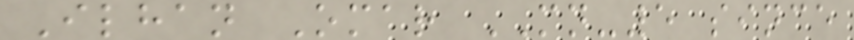Ilhan Omar MN-5 since
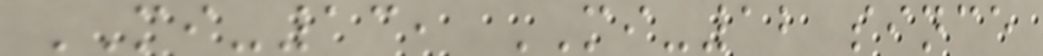MI-13, MI-12 since
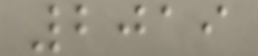2019
